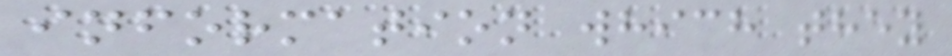information which they
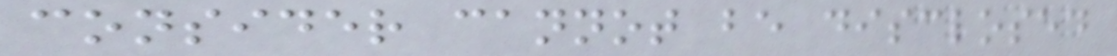consider cannot be disclosed
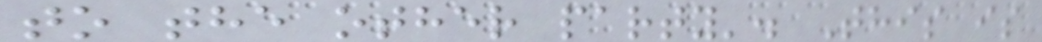to the other party'. This is
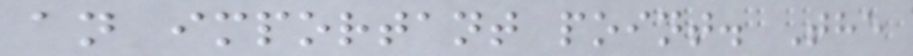an important point. The
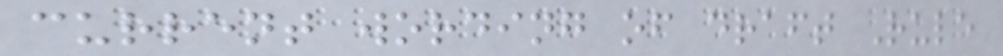current wording of draft Rule
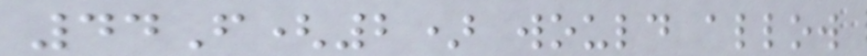44F(2) would allow
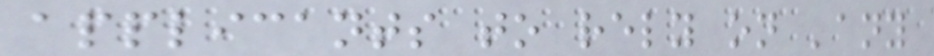applicants to rely on 'any
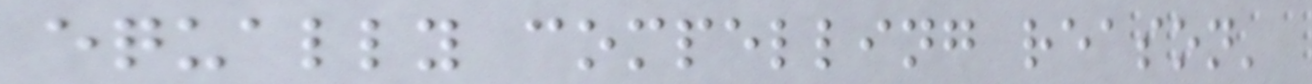equally compelling reason'
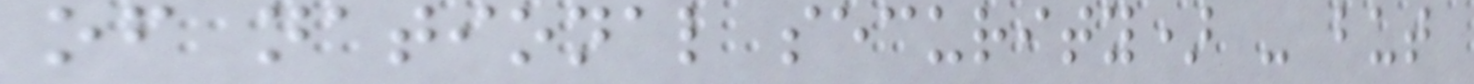of national security) - but
